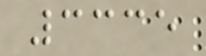3335
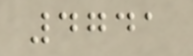4741
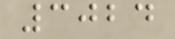3024
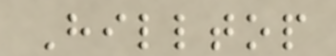Hilltop
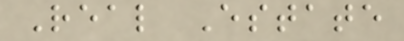Real Estate
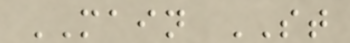MAIN ST
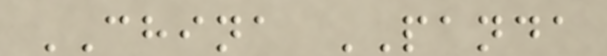CHINA PANDA
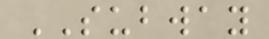SUBWAY
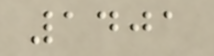1401
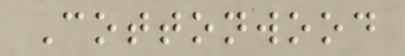Cottonwood
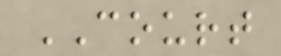COURT
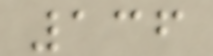136
